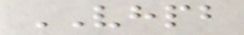VHPB
